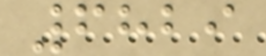6829
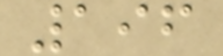196
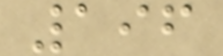196
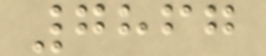7867
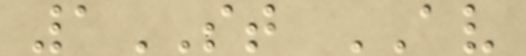1ST AV
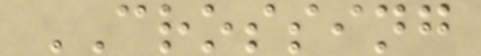CROSSING
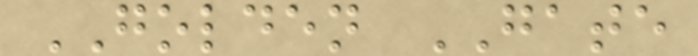GOLDEN GATE
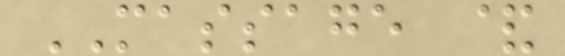MASSAGE &
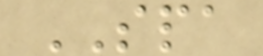SPA
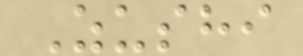Zushi
